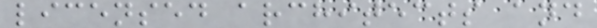licensed architects and
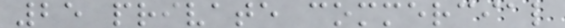25 private commercial
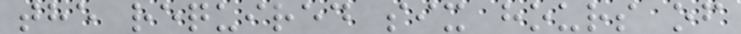the required six hours of
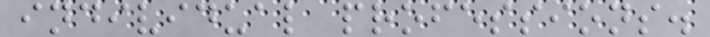individual professions.
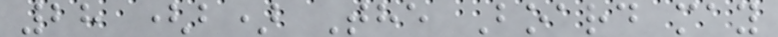28 (b) The Board may
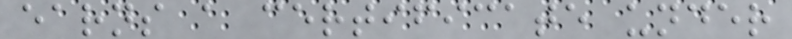earns a certificate under
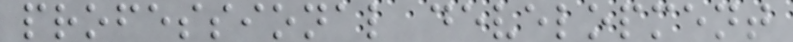professional development
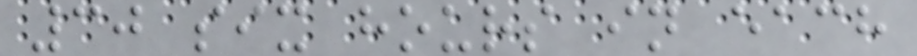30 six hours in each
